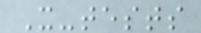X-tests
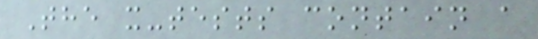The x-tests contain a
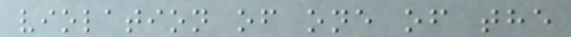violation of one of the
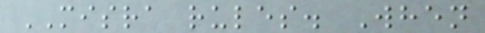MISRA rules. When
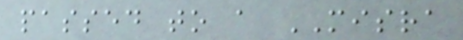passed to a MISRA
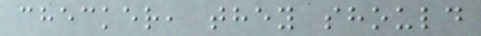checker, they should
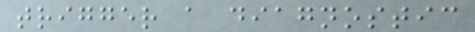trigger a diagnostic
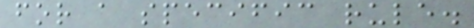for a specific rule.
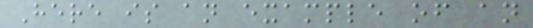Here is an example of an
